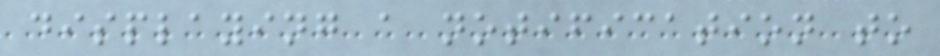displaying a notification to
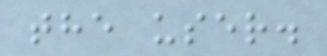the user.
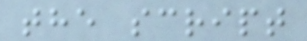the script
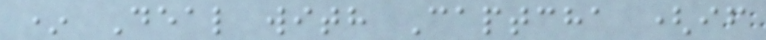* Deal with Captcha (if
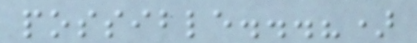possible...?)
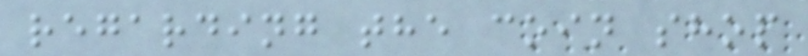regarding the coin shop
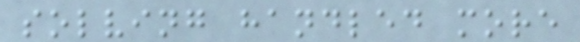solving handled more
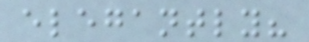elegantly?
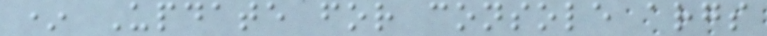* Update for console args
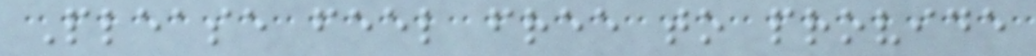Please feel free to provide
